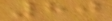80
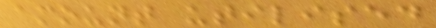amount utilised
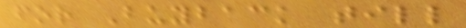for Buyback till
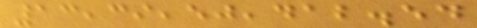13,39,50,412.54
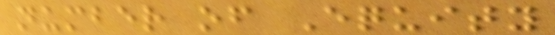number of Equity
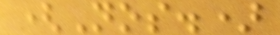(Nos.)
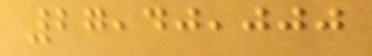27,40,000
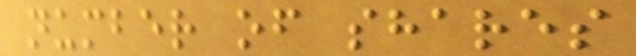number of shares
